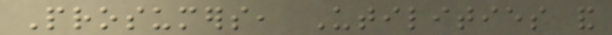Prosumers, Utilities and
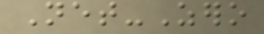Net-Zero
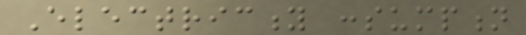Electricity consumption
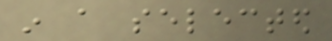in a selected
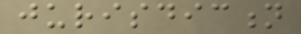jurisdiction
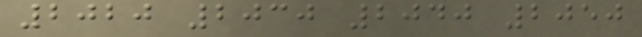2020 2030 2040 2050
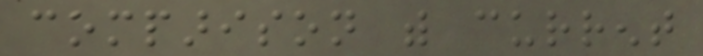comparison with current
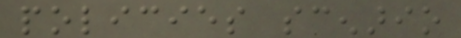policies scenario
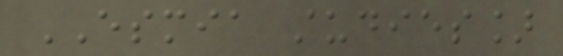ESMIA studies]
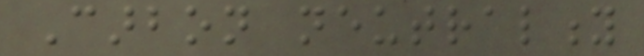Carbon neutrality
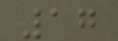17
